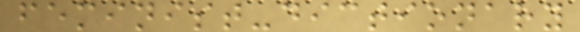feminist-dictionary
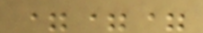===
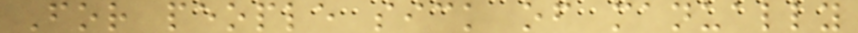For people sick of manually
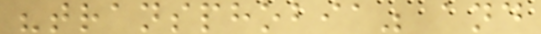"transphobia" and
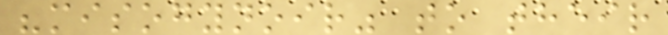"misogynoir" to their
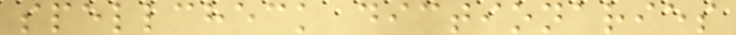spellcheck dictionaries
